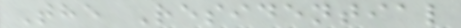The Residential
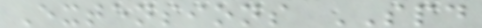Extensions SPD
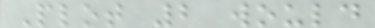Plot 2 would
